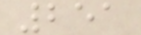251
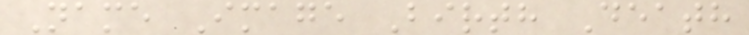Name Image Birth Death
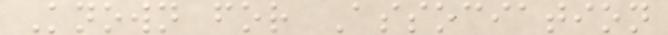Known for Association
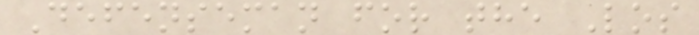Defenseman for the Los
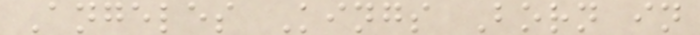Angeles Kings Born in
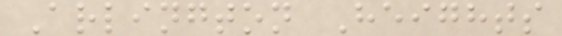Arlington Heights
